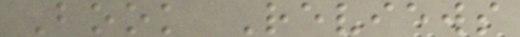Book Reviews
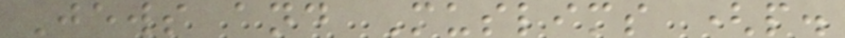Jews and Muslims (p.
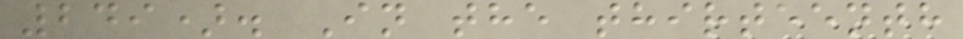249). In the thirteenth
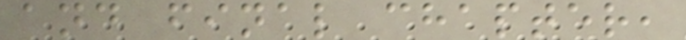and final chapter,
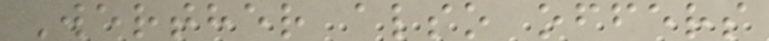Werther also offers
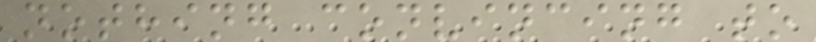nothing convincing to
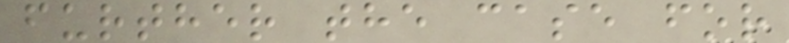further the case for
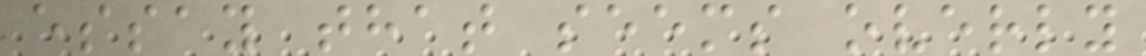essay that seems overly
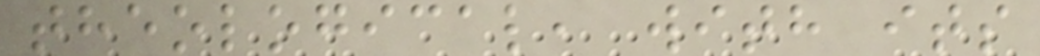theological, with its
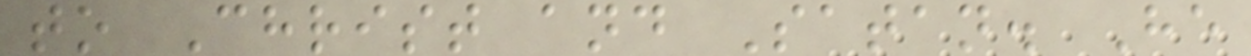to Christ and Satan. He
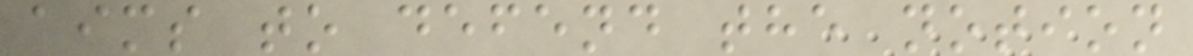aims to defend the notion
